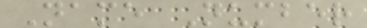Name Number
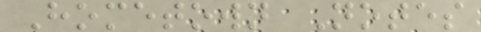Hometown Notes
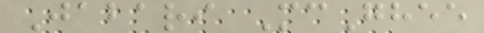Jabari McGhee
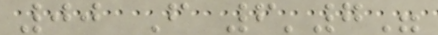00 F 6'7"
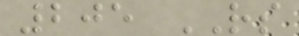205 RS
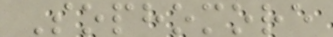Sophomore
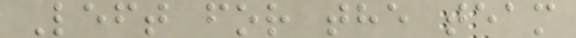Left for the team
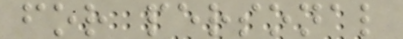for personal
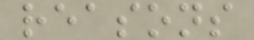reasons
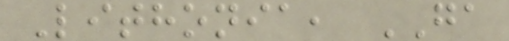Lithonia, GA
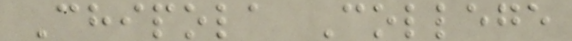Chipola College
